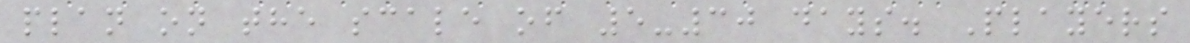plan on the scale of 5-30 days. Players
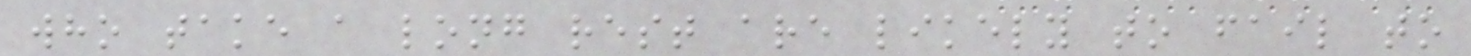who take a long rest are likely to fail to
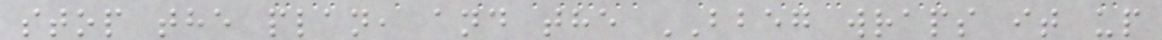stop the plan, and the BBEG wraps it up
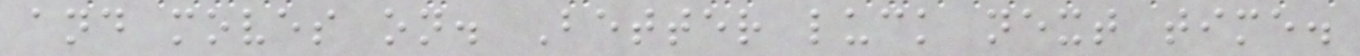and moves on. Better luck next time.
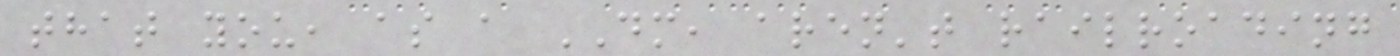that you, as a DM, aren't railroading
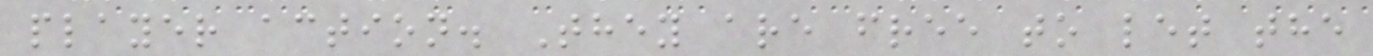player action. They are free to let the
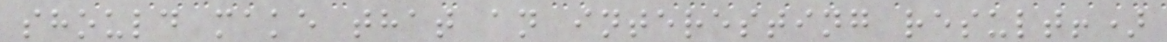should make that an interesting result!)
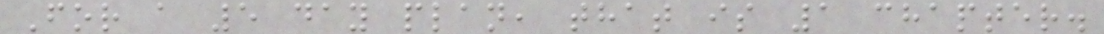For a 5 day plan, that is 1 chapter.
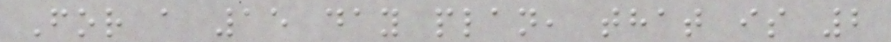For a 15 day plan, that is 2
